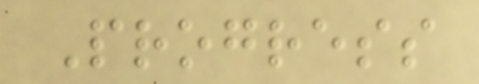Progress
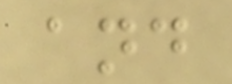and
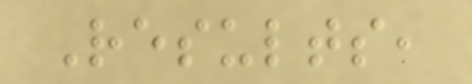Results,
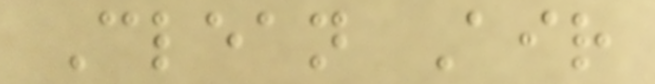Clean Air
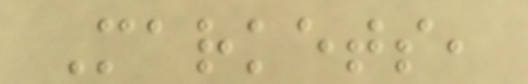Markets,
